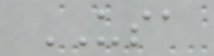USA
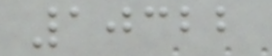10322
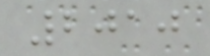2010
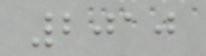2010
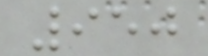950
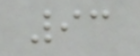93
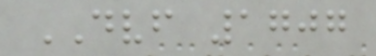DVF 1707
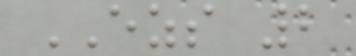EZS 2
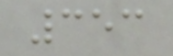353
